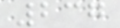237
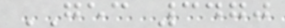GEC 3470
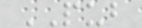PUB
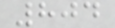804
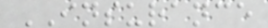INSURANCE
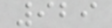929
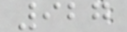927
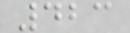423
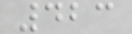423
